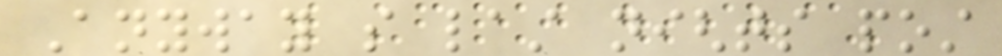Anyway so last nights post
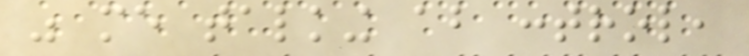was me talking about control,
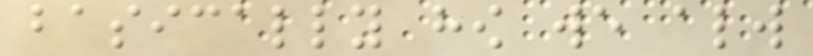basically how we always
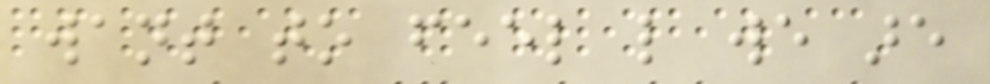want to feel like we are
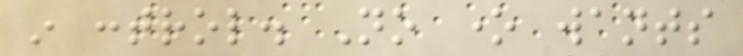in control. No one wants
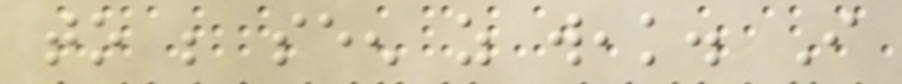to be seen as weak. I
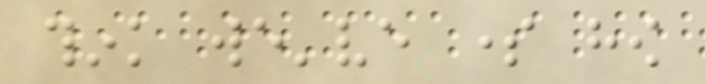think we've some how
